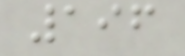196
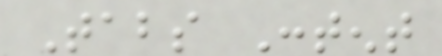Tabs Content
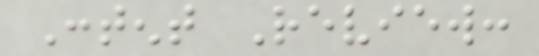Content Review:
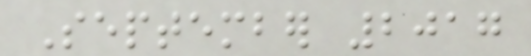September 2017
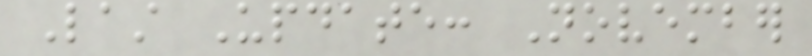Last Update: November
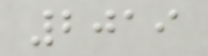2019
